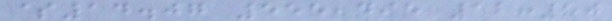$14.07 555,495 12:50
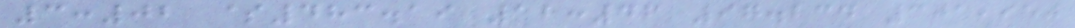3:02 $483.19 12:46 97.234 301,950
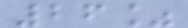26%
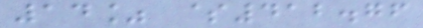14% $412.76
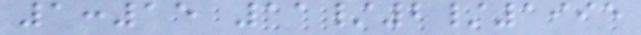1:15 11/2/1995
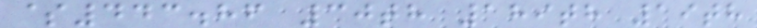$443.86 30th 189th 19th
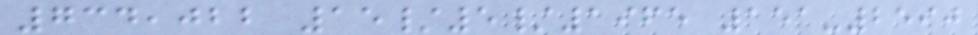734,022 15/5/1965 151-2590
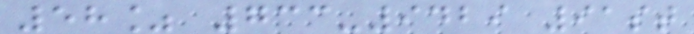58% 733-9429 91st
